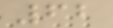62
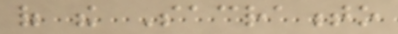of the Sacramento
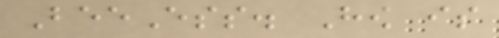BeeEss. How is
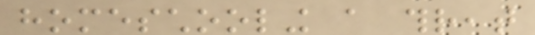homeschooling a threat
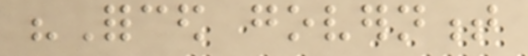"Forced government
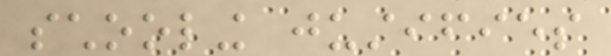schooling justifies
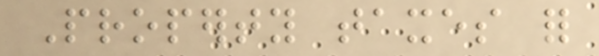Property taxes for
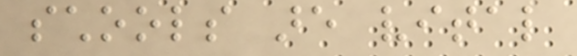schools are vital
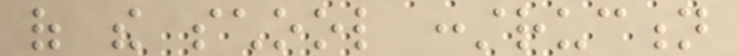of the school construction
